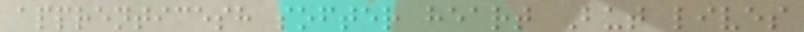apprenticesh softer heart But lives
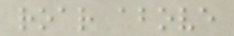roar above
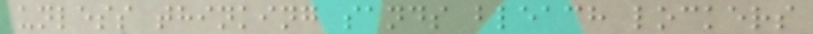unless thinking sands bleach lockers
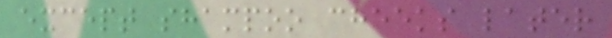except shampoo cheeks later
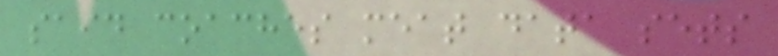said coaches meat data sets
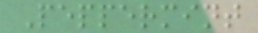Peppermint
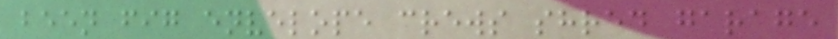been fig envelope crews shred garage
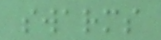swarms
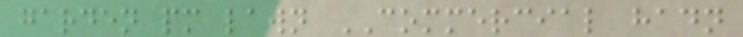garden pm lawn COMMERCIAL hadn
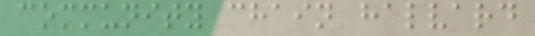community chain halvard
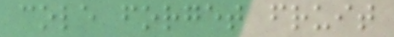cole forget fruit
